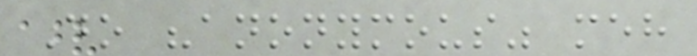Do "anonymous" meh
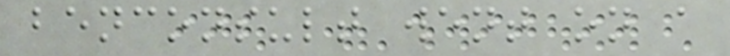benconsult went on a
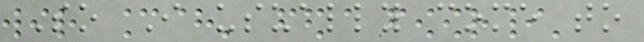So I usually come to
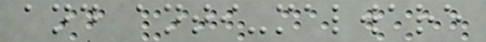and anti-malware
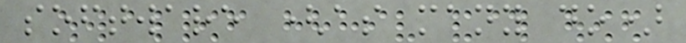software (as many do)
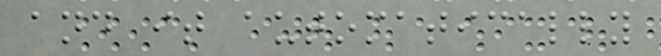and it automatically
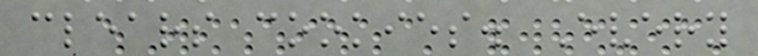clears cookies. Every
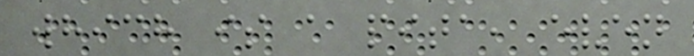which is a pita, even
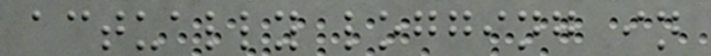actually logging in
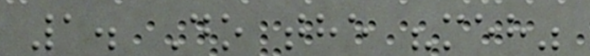1. Do the "meh"
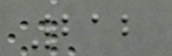212
